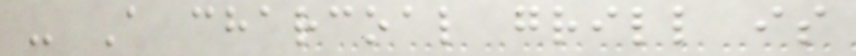- A charcoal grill is
